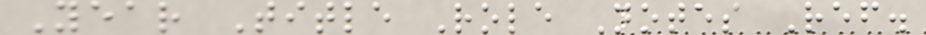Year Title Role Notes Ref.
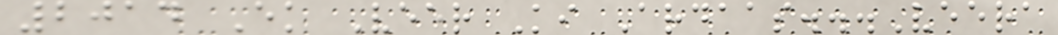2014 Ek Veer Ki Ardaas...Veera
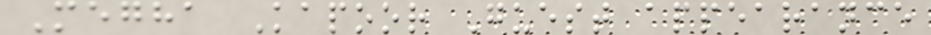Megha Kapoor Guest appearance
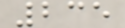235
